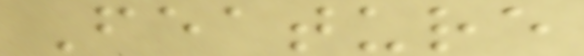Feature
